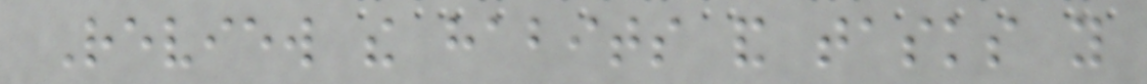Review the habits and tasks you
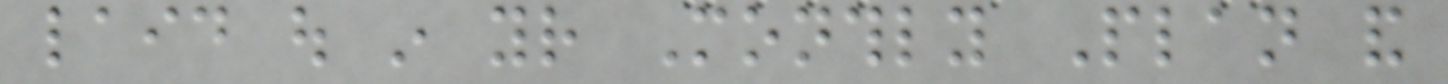laid out in your Monthly Plan and
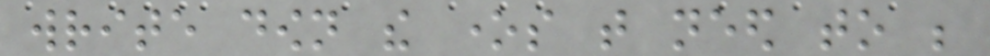write down the ones that need to be
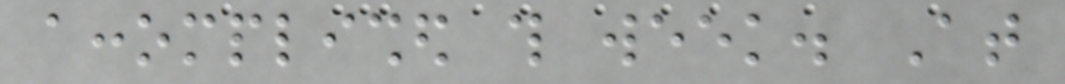accomplished this week. At
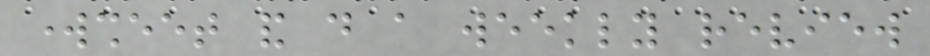worksheet and do a weekly review
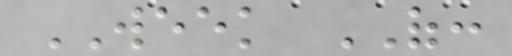WEEK OF:
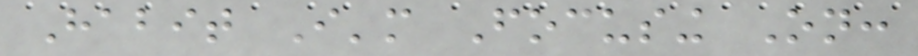Habit I'm Focusing On:
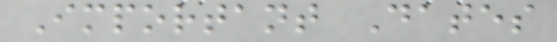Important Dates
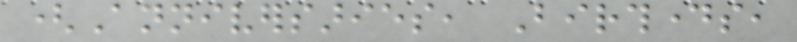(Anniversaries, Birthdays,
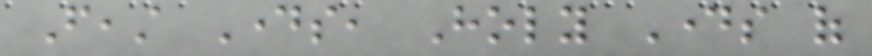Feast Days, Holy Days of
